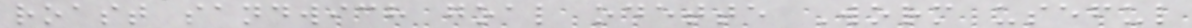roast sandwich goal odette Worm useful
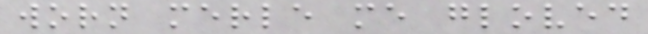worn merle me gloved
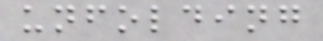unfolding
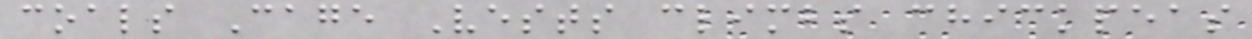coals Cage Vests climbs chickpeas
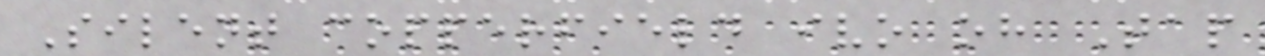Silent copperfield ivo oh Tap
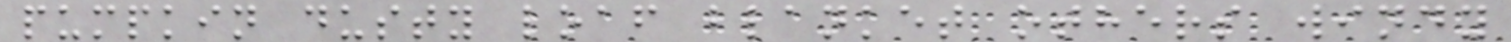pumpkin dusty loaf blanket others windy
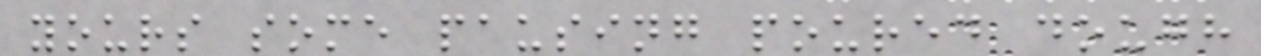yours some pausing poured dough
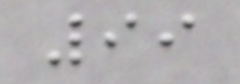99
